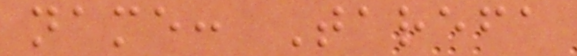name: Tarefa
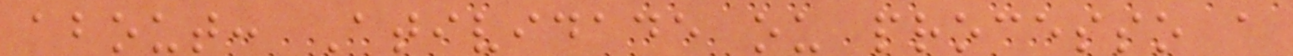about: Atividade ou processo a
